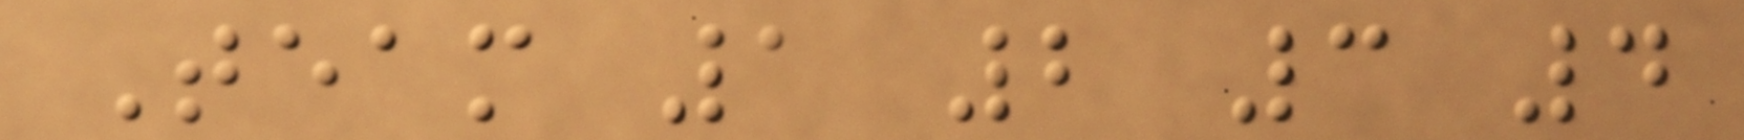Team 1 2 3 4
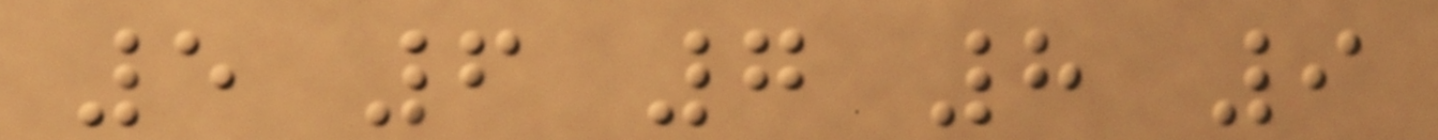5 6 7 8 9
